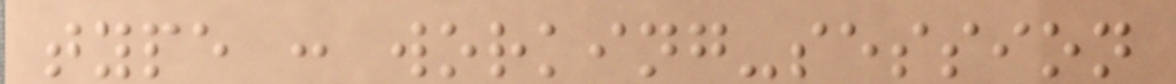type : working-session
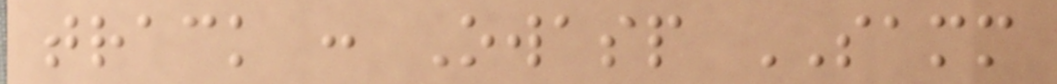track : Owasp SAMM
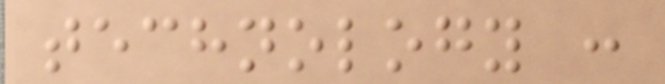technology :
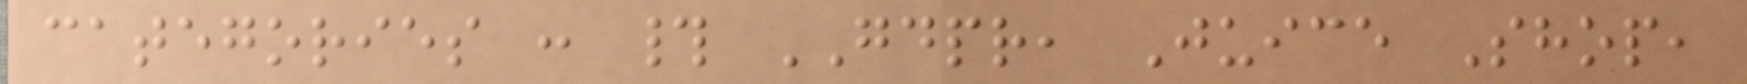categories : # GDPR, Juice Shop,
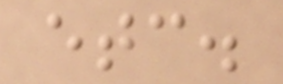etc.
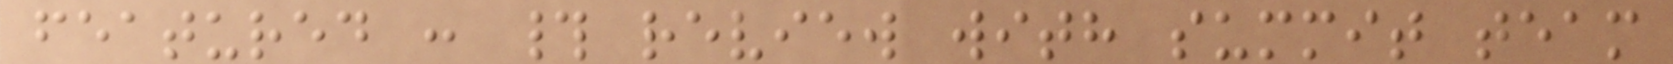featured : # review with summit team
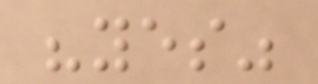"yes"
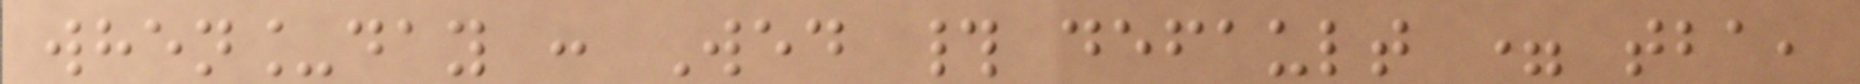when_day : Wed # default = tba,
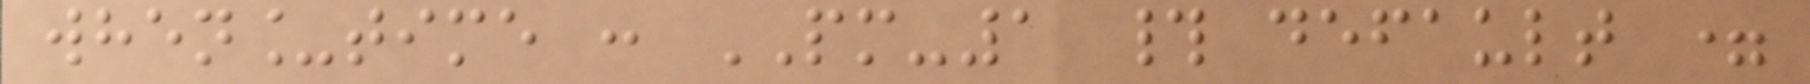when_time : PM-1 # default =
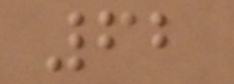62
